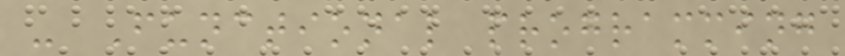- Functional programming
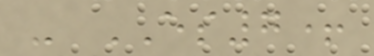- ES7+
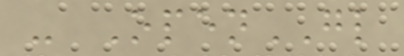- OpenGL
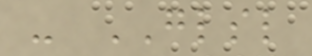- GLSL
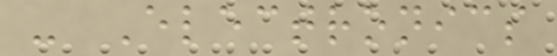- Electronics
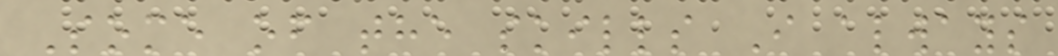Some of the skills I always
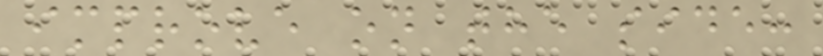improve on the side:
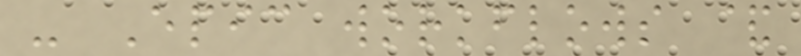- Epic workflows &
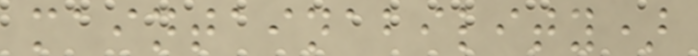maintainability)
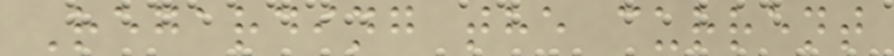Regarding the current
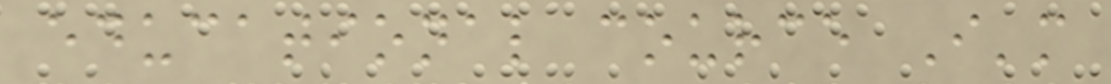educational cource I'm
